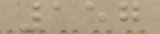157
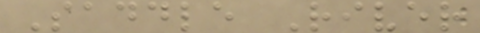Saddle River
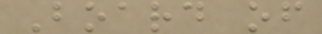Board of
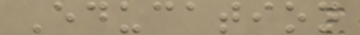Education
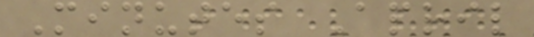Minutes April
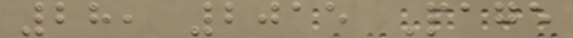28, 2015 Page
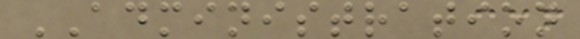ADMINISTRATION
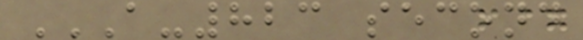A-823 SECOND
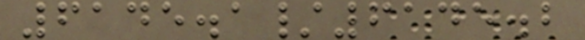6145.1/6145.2
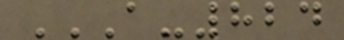A-824
